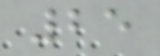25
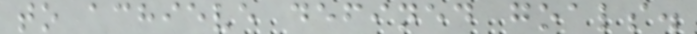to achieve defined goals.
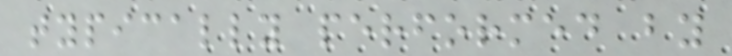typically performed by
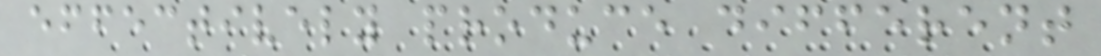effectively produce different
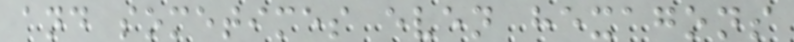and sometimes even hexagons
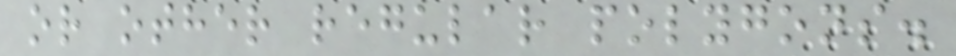or other regular polygons.
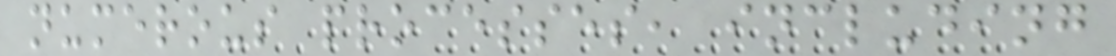numerous processes, including
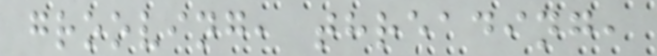grooving, threading,
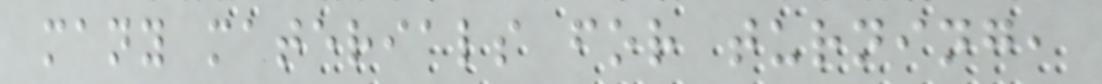many materials for turning,
